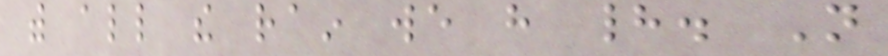with all the rain we have had. Not
